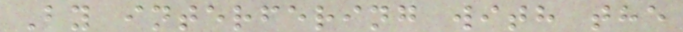By interfering with the
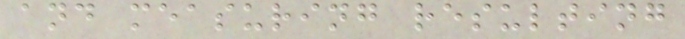and measuring resulting
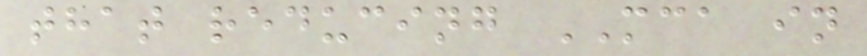that reducing MCA in
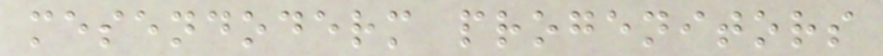mesendoderm progenitors
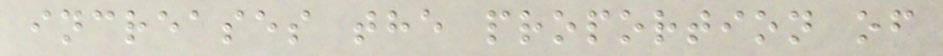increases the proportion of
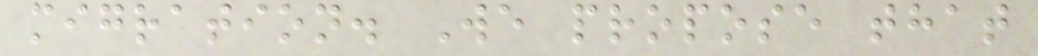migration. We propose that
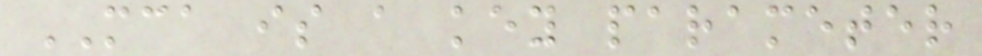MCA is a key parameter
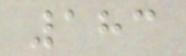183
